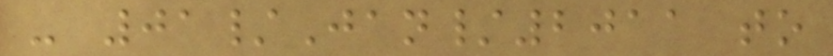- 01/Jan/2011 to
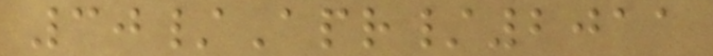30/Apr/2011
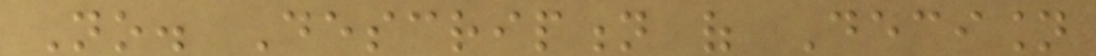No. Description of Decision
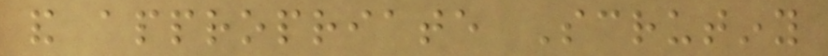and appropriate Scrutiny
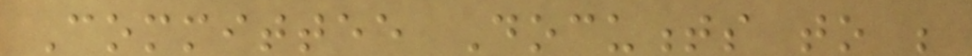Committee Documents to be
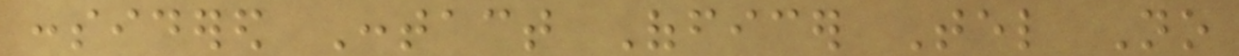considered Contact Officer Tel No
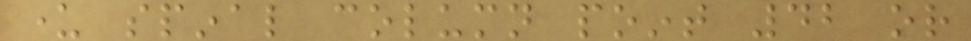under spinal column point 42 or
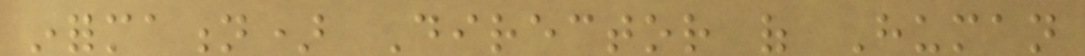information) Director of Human
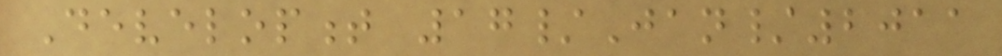Development 17/Jan/2011
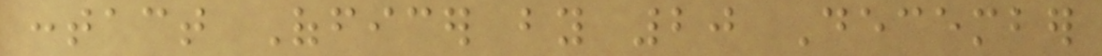contact Officer by 20 December
